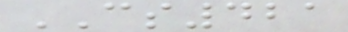CS421
